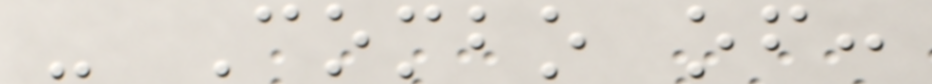- Combo of:
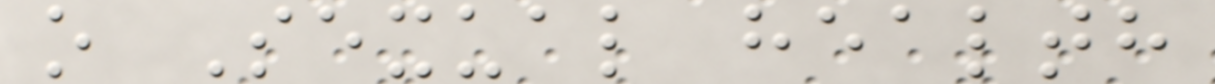o Sexual health
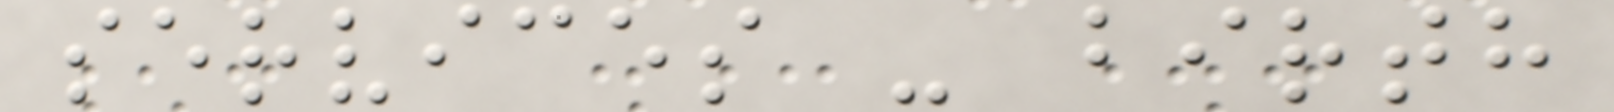services - birth
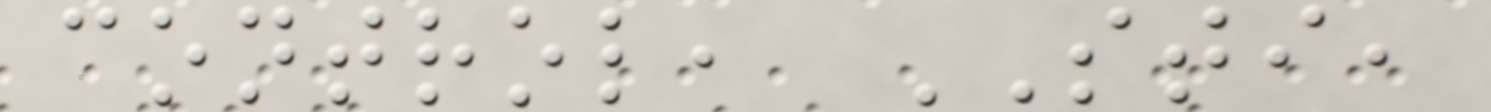control, STI,
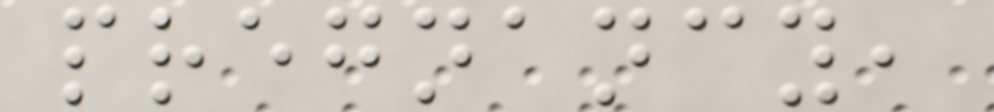pregnancy,
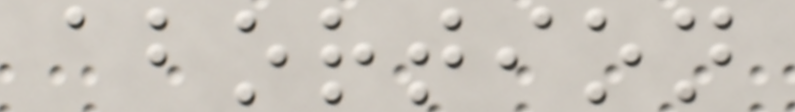abortion
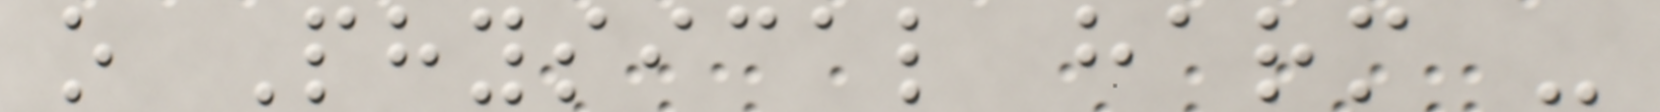o Physical harm -
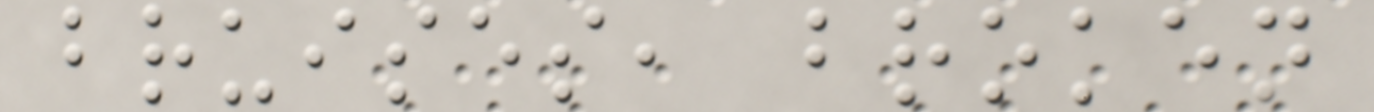bruises, broken
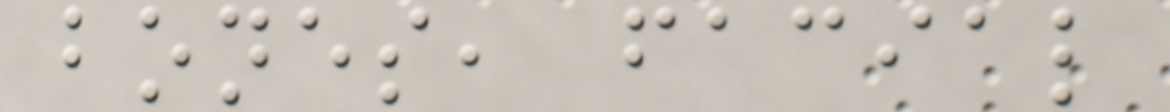bones, facial
